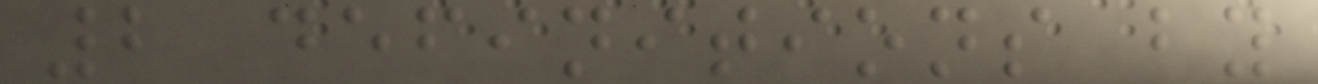2 definitions by
